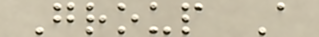Group A
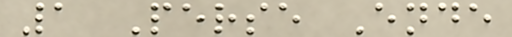1 Perse Ende
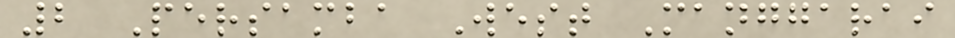2 Persamba West Manggarai
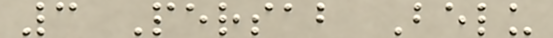3 Persab Belu
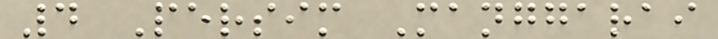4 Persim Manggarai
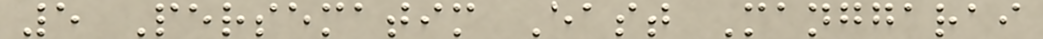5 Persematim East Manggarai
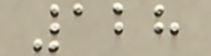128
